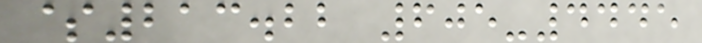$213.22 605-4445
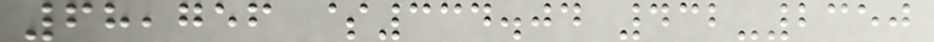68,756 $334.04 432-2350
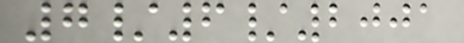7/6/2001
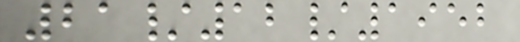21/12/1952
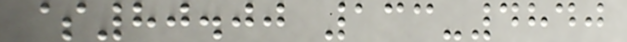$80.00 133-4840
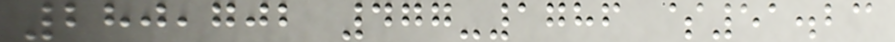280,702 477-1786 $51.23
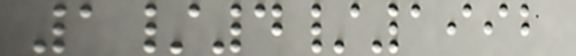1/4/1992
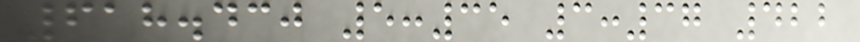618.430 5:35 3:37 422
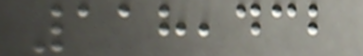118,432
